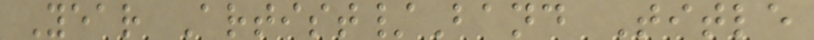Year Artist/Band Title
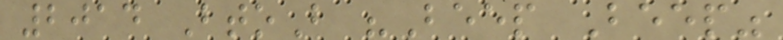2014 BtoB "Beep Beep"
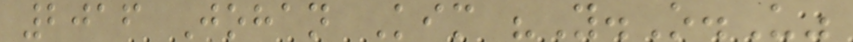2016 Johan Kim "Y.O.U"
